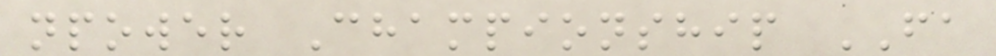npower Championship FA
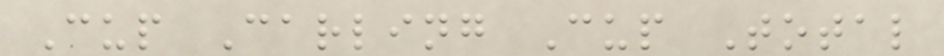Cup Carling Cup Total
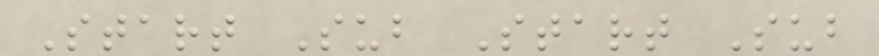Start Sub Start Sub
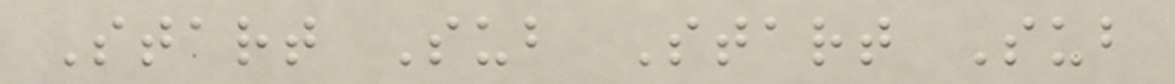Start Sub Start Sub
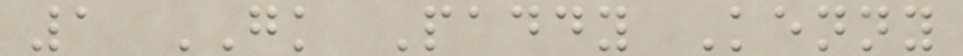1 GK Paddy Kenny
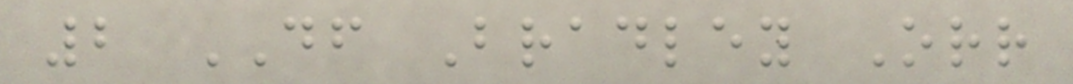2 DF Bradley Orr
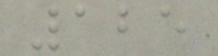125
